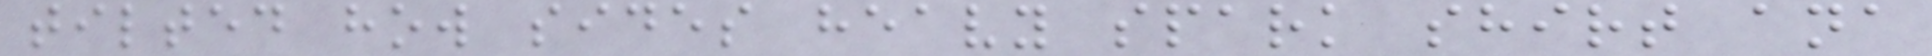tilted how sides heavy spark shirt ana
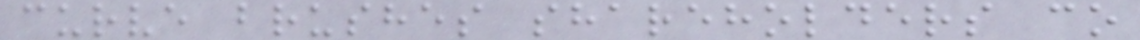curve brushes shareholders co
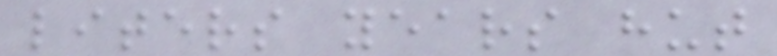liters years hut
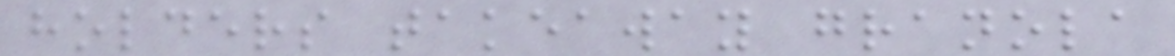holders takeaway granola
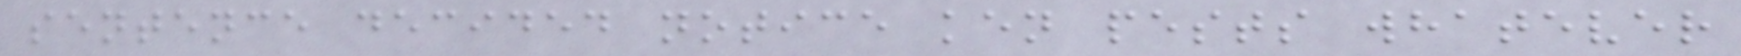sentence decided notice ken pests whatever
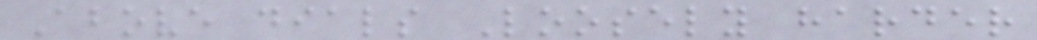Above dials Loosely harder
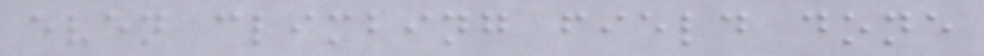even climbing field done
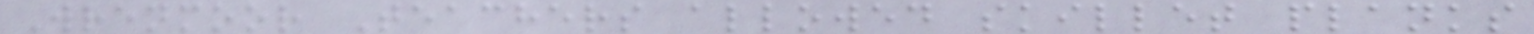Wrenmoor Teachers allowed skillet planks
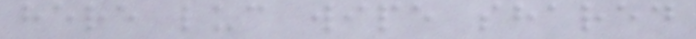here luc wipe shared
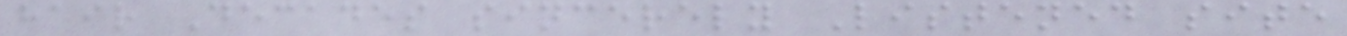hair Decades sincerely Listened site
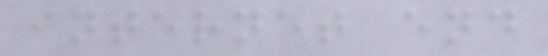internet end
